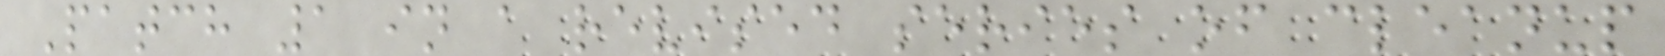Patch 1 in a revised series of cleanup
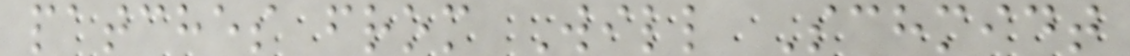patches from Will Schmidt
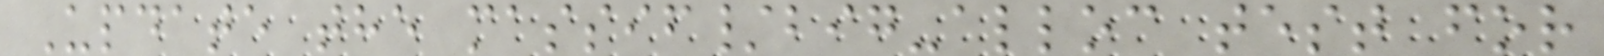Update the massif/big-alloc test for
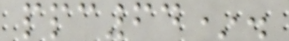ppc64*.
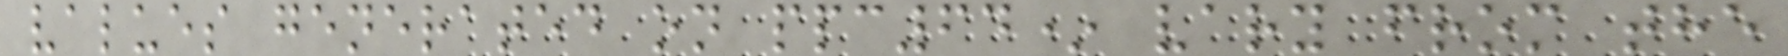values generated on ppc64* vary from the
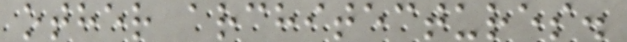other architectures.
